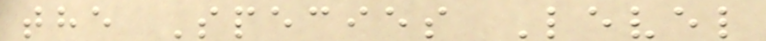the Species Level
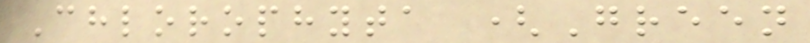Chlorophyta (Green
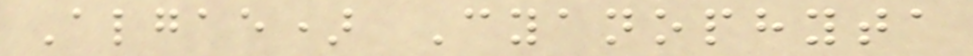Algae) Cyanophyta
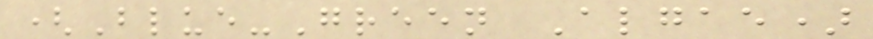(Blue-Green Algae)
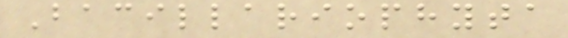Bacillariophyta
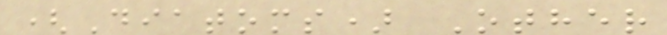(Diatoms) Other
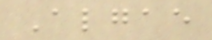Algae
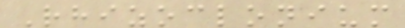Rhizoclonium
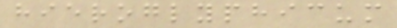hieroglyphicum
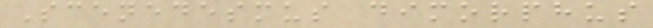Scenedesmus dimorphus
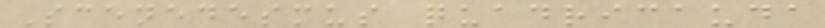Scenedesmus quadricauda
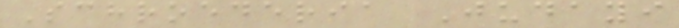Schroederia Judayi
